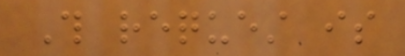This request is
